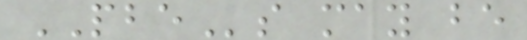PBEs may be
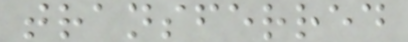transferred
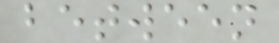between
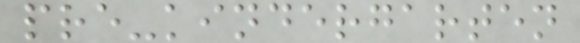pre-kindergarten
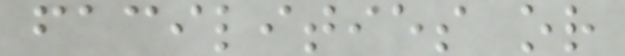facilities or
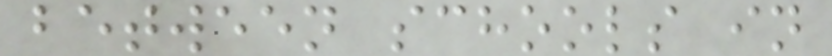between schools in
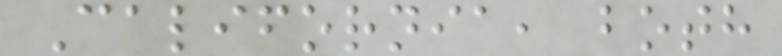California, both
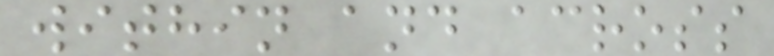within and across
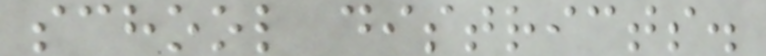school districts.
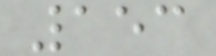153
